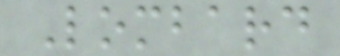Lombard
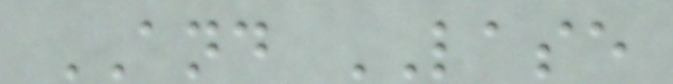AND LASE
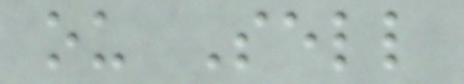ou Sell
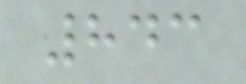843
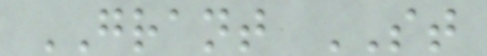GRANT ST
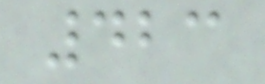423
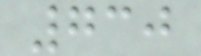730
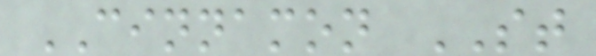CINNAMON ST
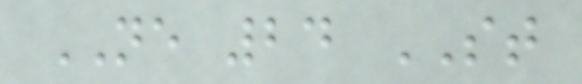NE 24 ST
